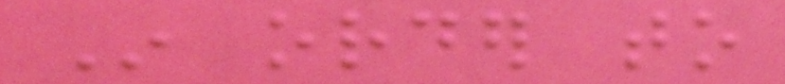In order to
